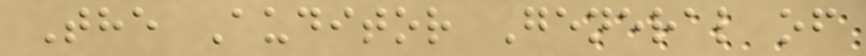The Auditor General of
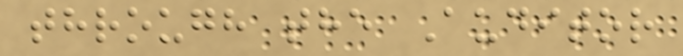through the Auditor
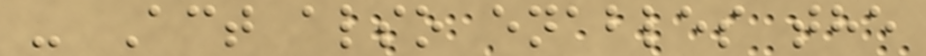- Act also enables the
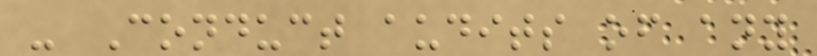- Conduct audits of any
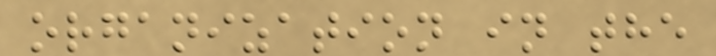organization in the
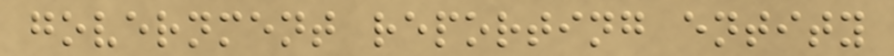government reporting entity
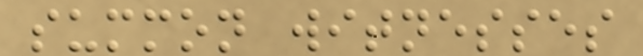summon witnesses
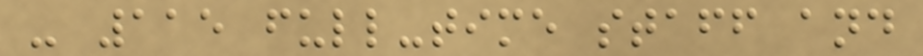- 115 full-time staff and
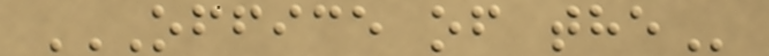OFFICE OF THE
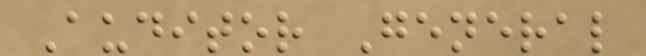Auditor General
